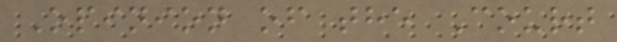Opinion of the Court
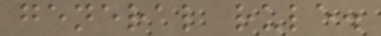general rule.
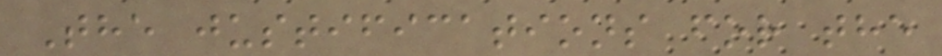The justifications for the
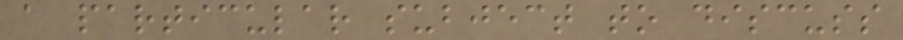a particular subject to discuss
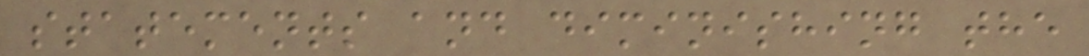statements and diminishing the
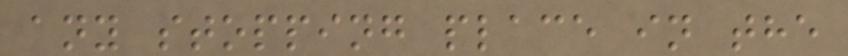any stopping place in the
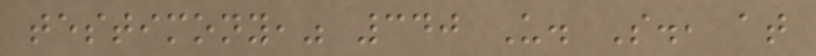testimony," 340 U. S., at
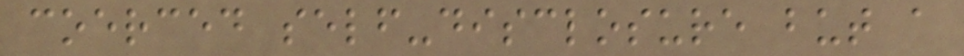coerced self-disclosure but a
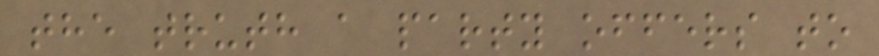the truth a party offers to
